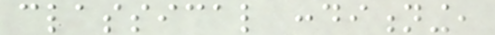classical conditioning,
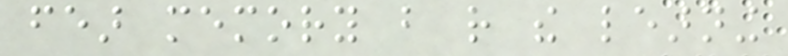fear memory but rather the learning
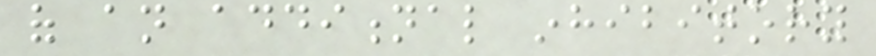of an additional inhibitory
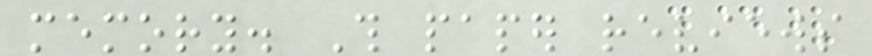memory. This paper reviews
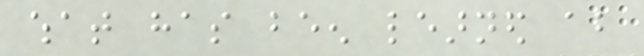what has been learned about
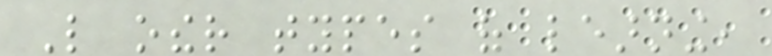Like other types of learning,
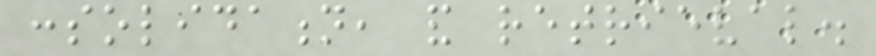consolidation, and retrieval.
